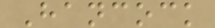Hancock
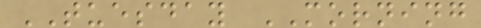TUESDAY MORNING
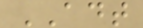ADT
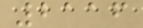2116
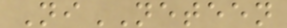NiNETEEN
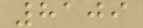8109
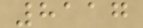8117
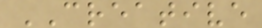CREATIVE
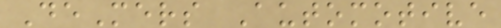DeMers Automotive
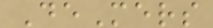DeMers
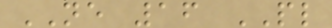NE 16 PL
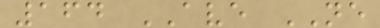164 AVE NE
